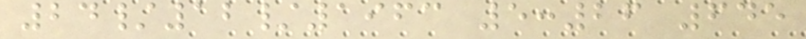24/12/1963 5:26 645
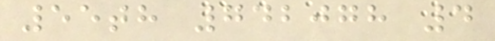55th 742078 4
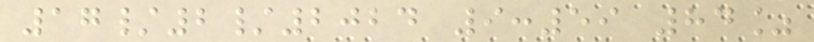17/2/2024 9:59 84%
